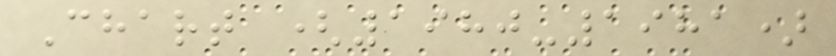Chart (1980-1981)
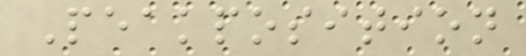Peakposition
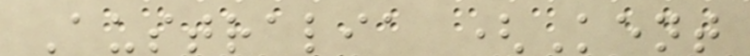Australia (Kent
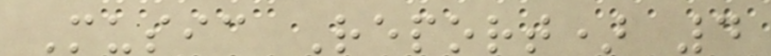Music Report) 4
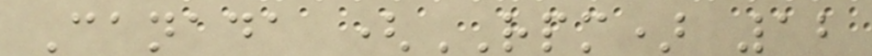Canada (RPM) 12
